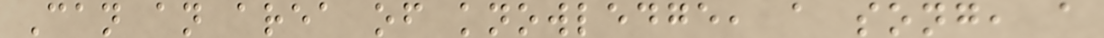Can an area of knowledge, a song, a
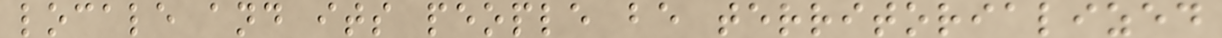locale and its people be territorialized
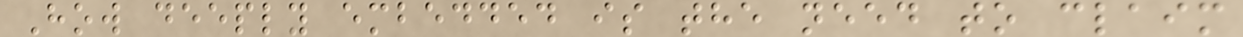How deeply embedded is the need to claim
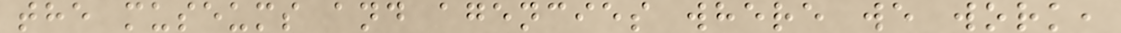the museums and agencies where we work,
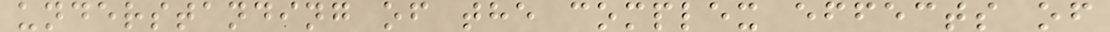understanding of the complex effects of
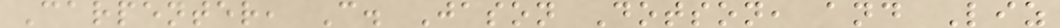Carpenter, C. Jason Dotson, and Liz
